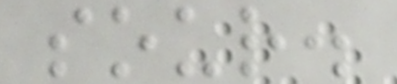sour.
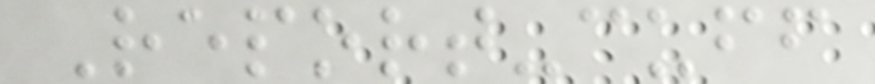Report-cuff
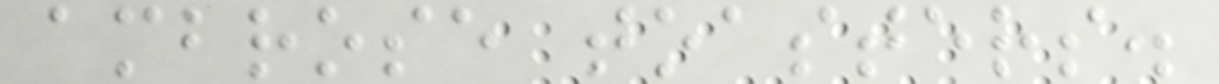ambrose toasters.
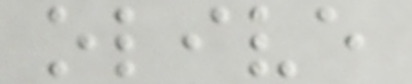olive
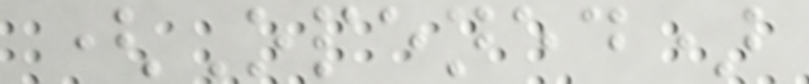(Opened)
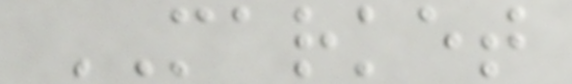MARKET
